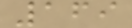169
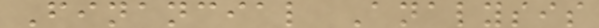Financial Analysis
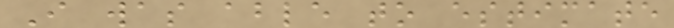I was able to estimate
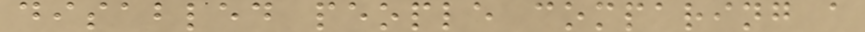disabled people comparing a
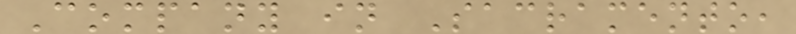Company in Sacramento,
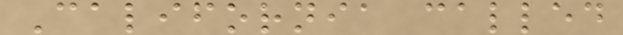California called
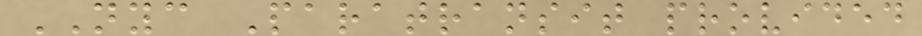NYC Paratransit provided
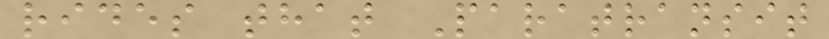rides that Paratransit
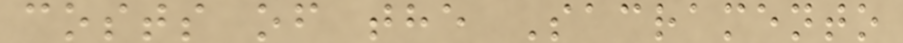costs of the Sacramento
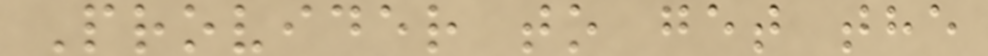Provider to get the
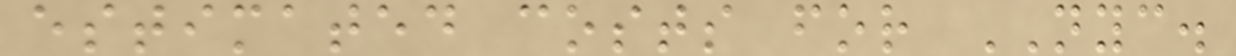estimated costs for NYC.
